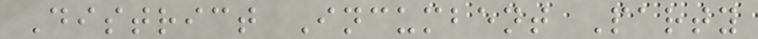District Incumbent Party
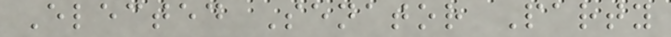Elected Senator Party
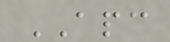APC
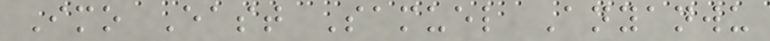Imo East Samuel Anyanwu
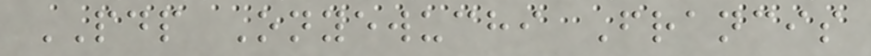PDP Onyewuchi Francis
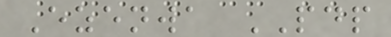Ezenwa PDP
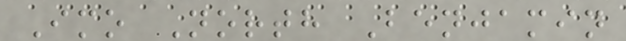Imo North Benjamin
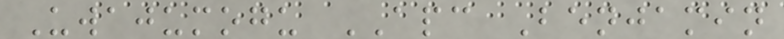Uwajumogu APC Benjamin
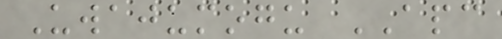Uwajumogu APC
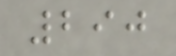290
